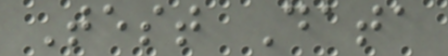Test Data
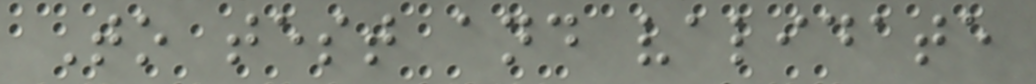To test and validate
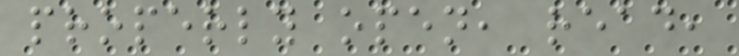properly open, read,
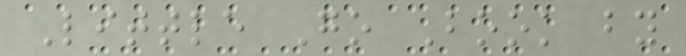Little Go Book by
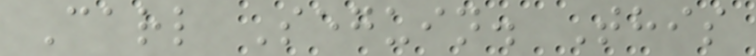Carl Seguin. This
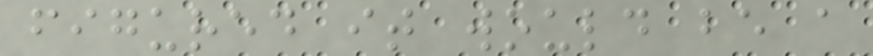figured it would be a
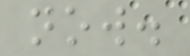now.
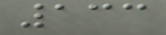133
